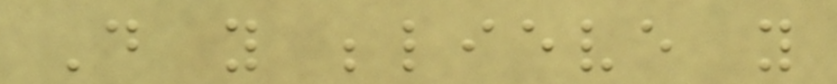Do you believe you
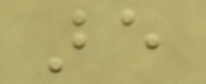are
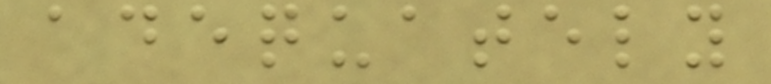adequately
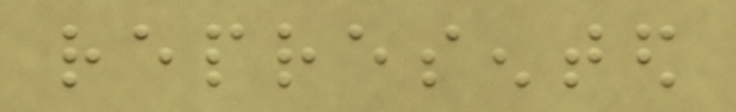represented
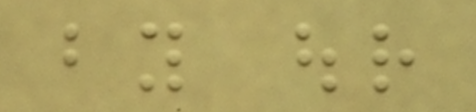by our
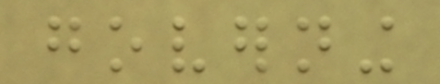governing
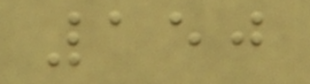150
